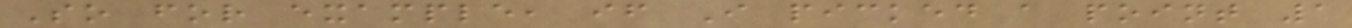So for example, if I picked a point 1
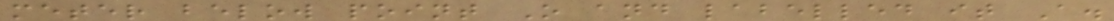meter below point O and labelled it A.
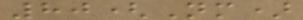80(Nm)
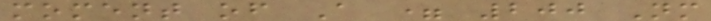moment of A = 200 Nm
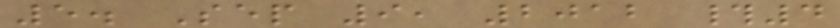5. Sep 9, 2012 #4
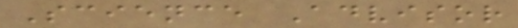Science Advisor
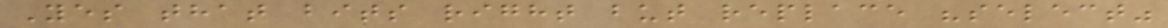Yes that bits right but replace "select"
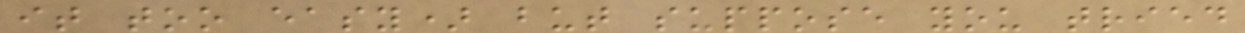it too easy) but suppose you tried
